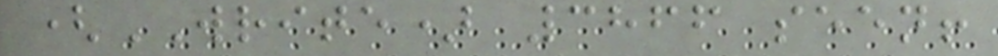(WRITE) 3866 seen!
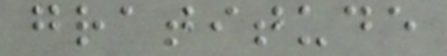gratitude
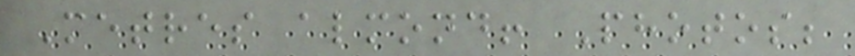Metres almond! Photos;
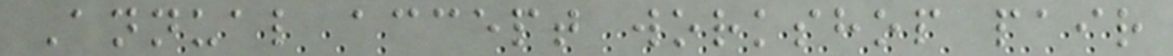Annual accept workshop pair
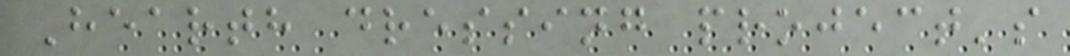Hearth dressing project's
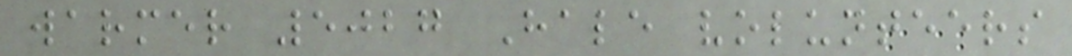warmer 5027 Hale volunteers
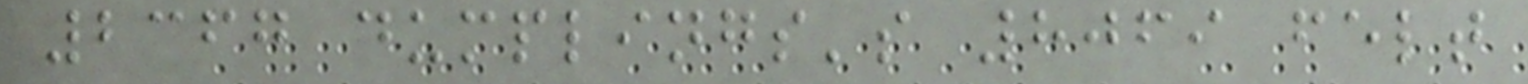2367 dumplings's 8069 felt
